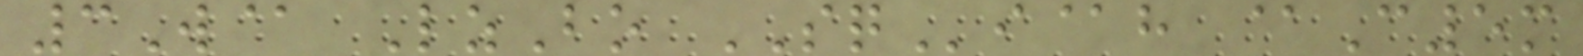3W@ LzBo SQi@h @C5m
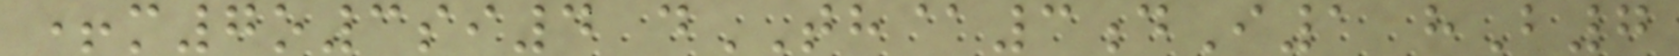+m7o3si4 dTH@3dI1 hB7
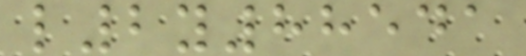l2y88541
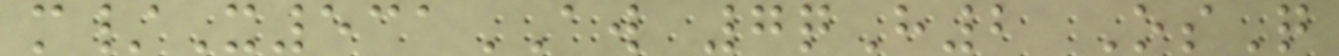m/X531AW 7qH2 OsQ
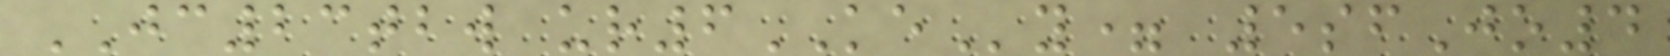JC23tbw ur6KEy= 5sfJo4
